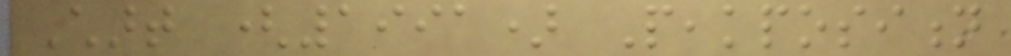Chart (1991) Peakposition
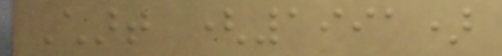Chart (1991)
